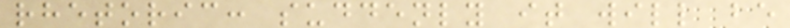rhetoric: suddenly it will be
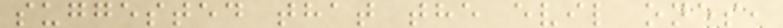suggested that the evil ones,
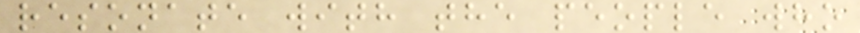resonate with the people who
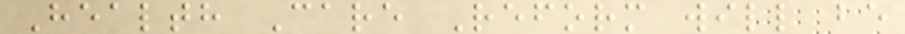Health Care Reform will be
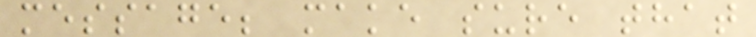message; make sure that
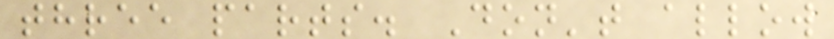three parts. Don't allow
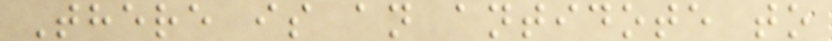There is an antidote to
